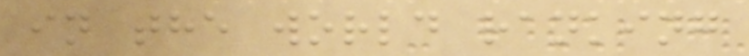in the world ranking
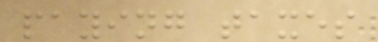paying taxes
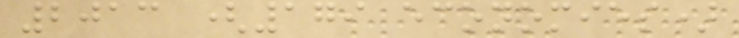2013 (179 economies)
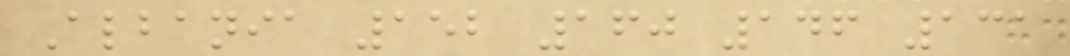Albania 152 160 146 131
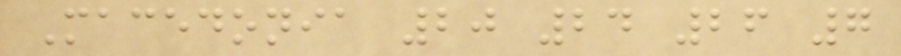Macedonia 20 24 26 7
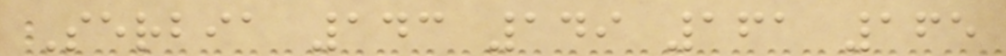Serbia 143 149 161 165
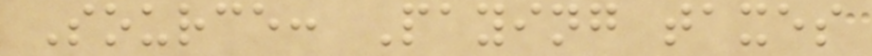Source: Paying taxes
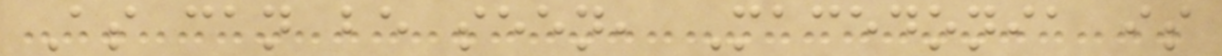As can be seen, Macedonia is
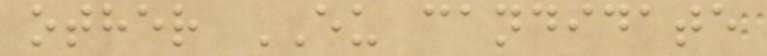other EU candidate
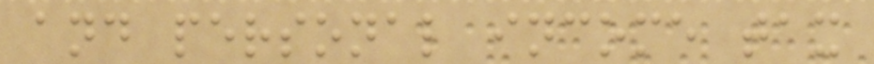and personal income tax
